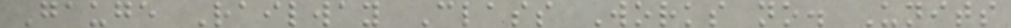Gauge Railway Class Works no. Units
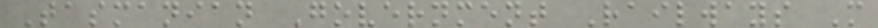Tasmanian Government Railways M
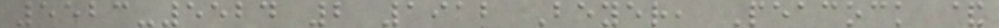5523-5524 2 1912 Beyer, Peacock &
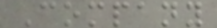Company
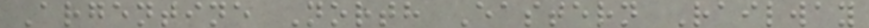Argentine North Eastern Railway
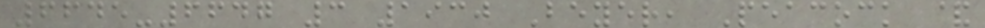6645-6647 3 1930 Beyer, Peacock &
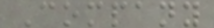Company
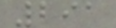291
